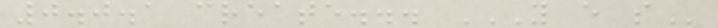0.0.1 create... Y E S
